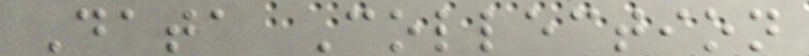Data Collection
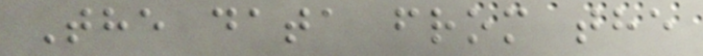The data from the
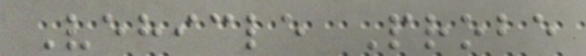Vehicle Probe
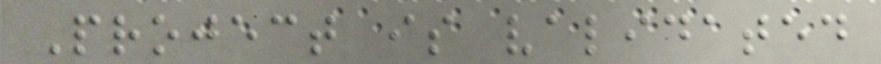Project is validated
